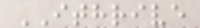ITHRIVE
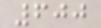600
